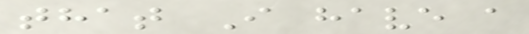that I have a
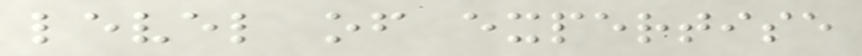level of expertise
